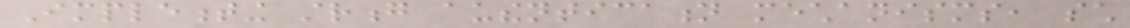Implementing strong authentication mechanisms, such
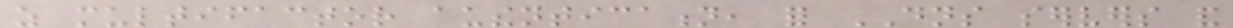as multifactor authentication, for DNS servers and
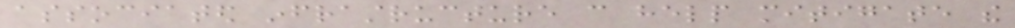associated infrastructure can help mitigate the
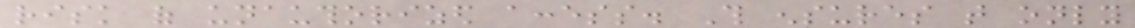risk of unauthorized access. This ensures that only
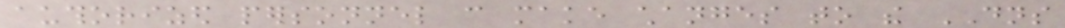authorized personnel can make changes to the DNS
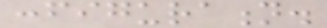configuration.
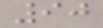90
